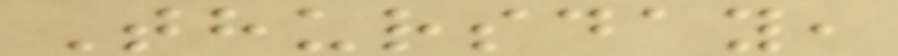Thursday,
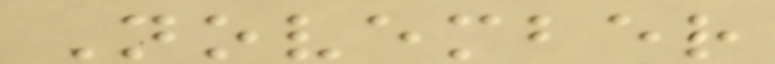November
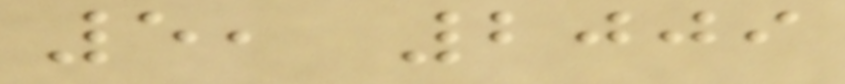5, 2009
